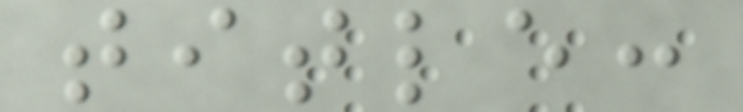title:
